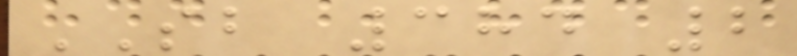SB 384 2
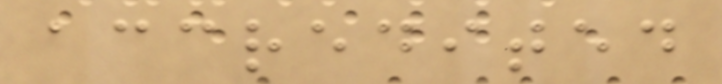accredited
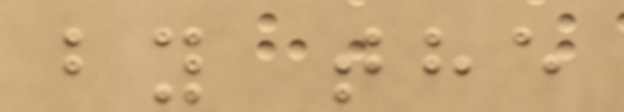by the
